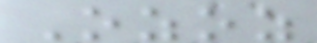Ozoz
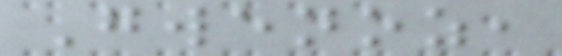Gwenoz,
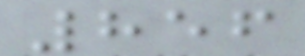856
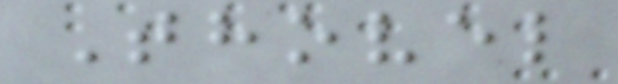Thovel
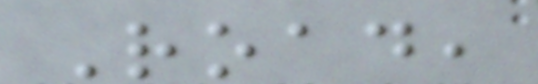Road,
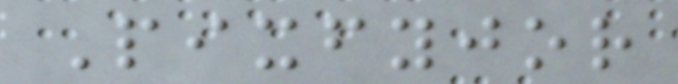Pixfyjor
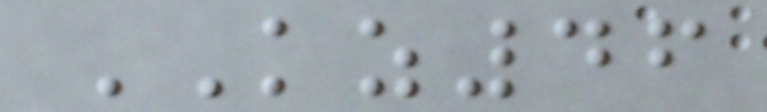KZ46
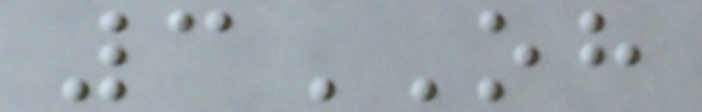3OH
